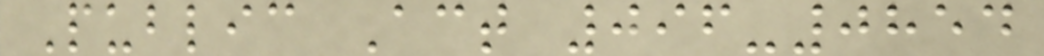Public Act 096-0854
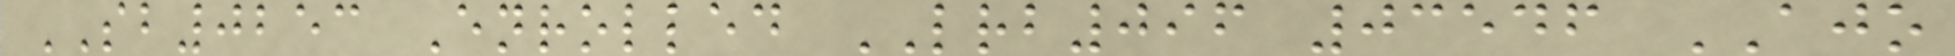SB0253 Enrolled LRB096 03546 AJO
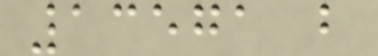13571 b
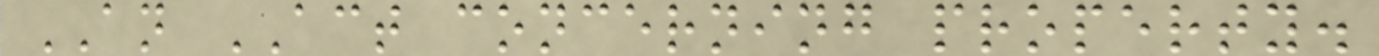AN ACT concerning property.
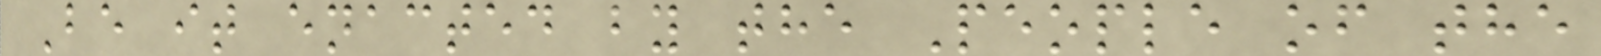Be it enacted by the People of the
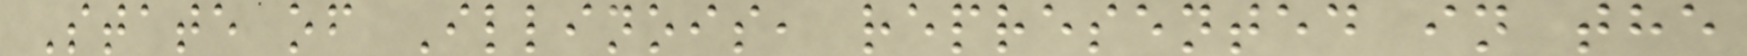State of Illinois, represented in the
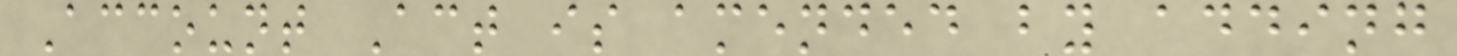Account Act is amended by adding
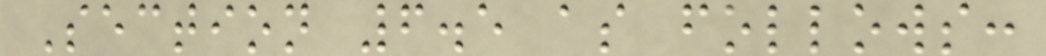Section 6.5 as follows:
